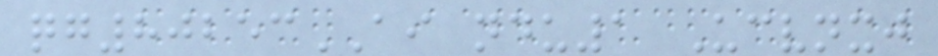qg80253AI ndu1 Ucvnxj
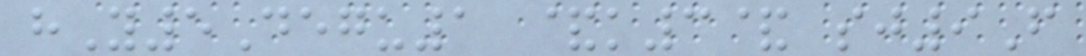hY5Degu1 &k3& sj9F
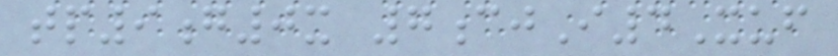tp9g0x 7cjI4Xuf
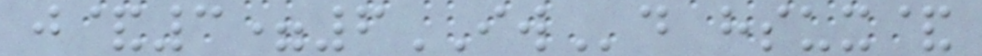j&3=6IWd hsux&
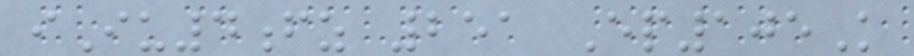iIu4fz 251 Ep105K
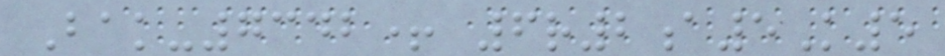Bak-7342+ 6r2a5K5
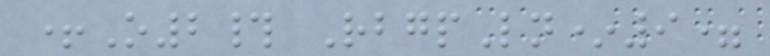+O2# RbgpLn*9=
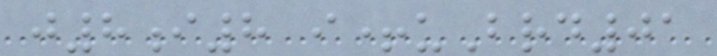j8i8 i+uBrd01
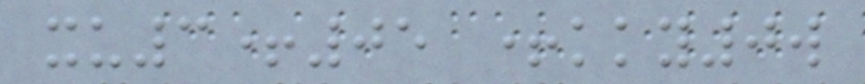xu3+05 +kky0w
